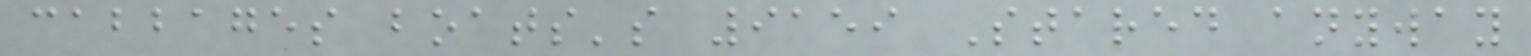cabbages boats's 9159 Stared anyway
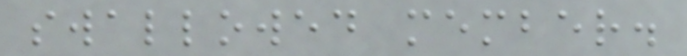swallowed member.
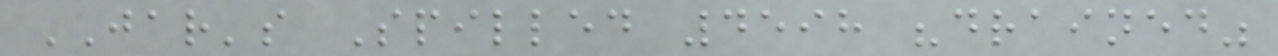JAR's Spilled 4598 "drained"
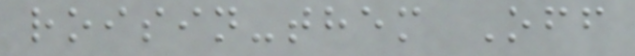roisin-them Off
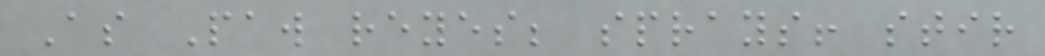As Paw reyes; sprays! stir
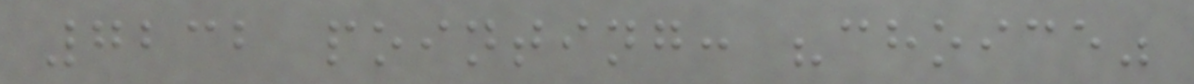7232 pointing: "choice"
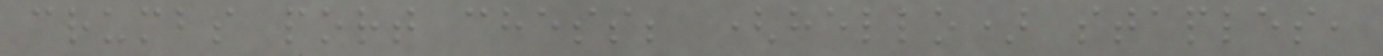crumbs port chess; (hello) staples,
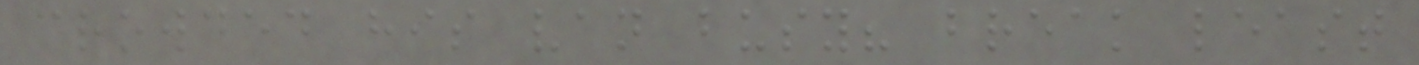crowded his van busy? break least
